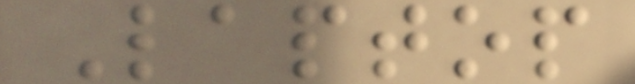Laptop
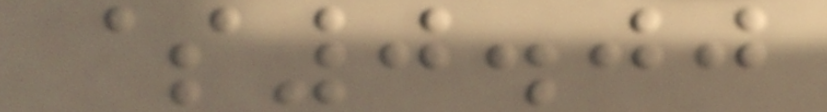$0.00
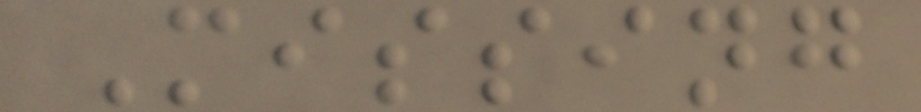Missing
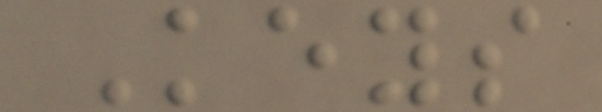Keys
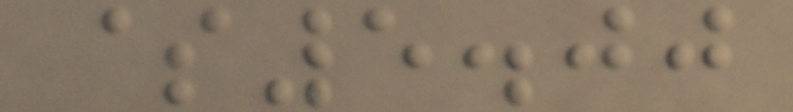$5.00
